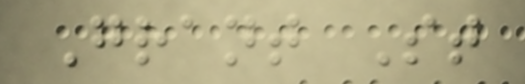Grant St
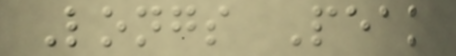Longs Peak
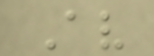Av
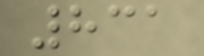831
